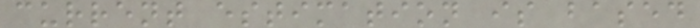current estimation is based
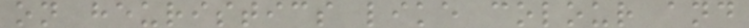on heuristics like colour and
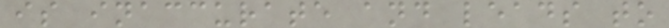is inaccurate and leads to
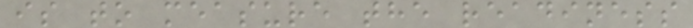is to measure the readiness
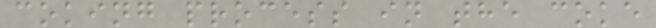coking process in the coke
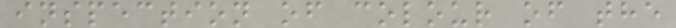inspection of colour of the
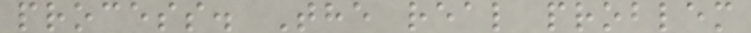process. The real problem
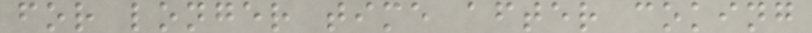for longer time after coking
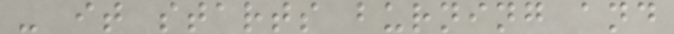- it starts burning and
